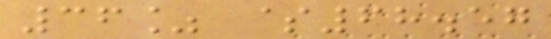36% $68.57
